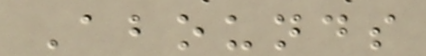Abounds
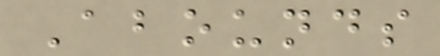Abounds
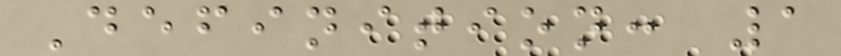Definition: 1
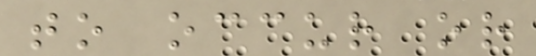to occur or
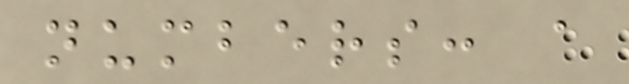numbers: a
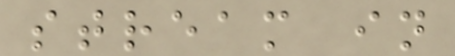stream in
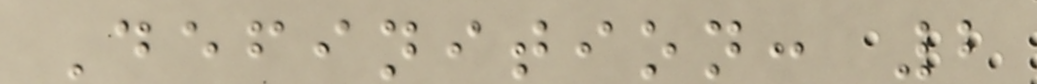Definition: 2
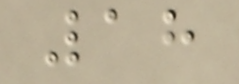18
